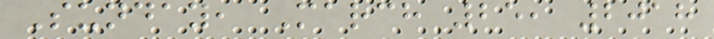Sunday, March 25, 2018
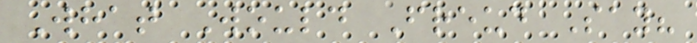What Would Freud Say?
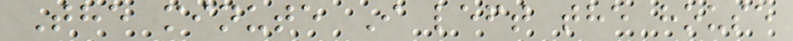The minute I left the house
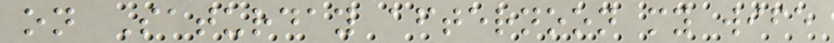on Saturday afternoon my wife
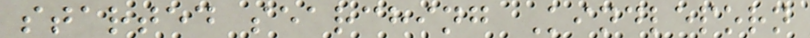started searching Kindleporn
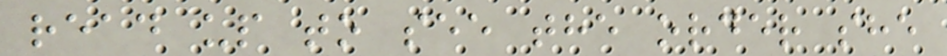read up to see the order she
